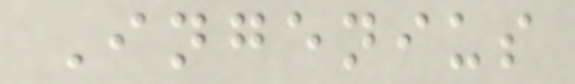Ingenius
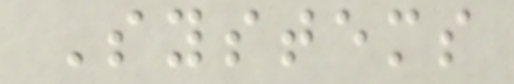Systems
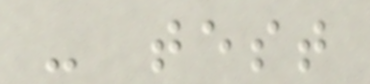- test
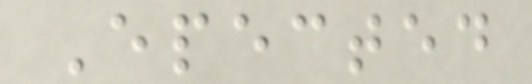Epected
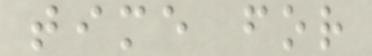time for
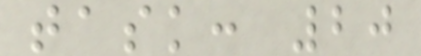task: 20
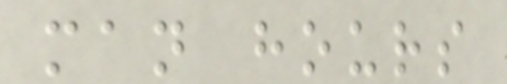man hours
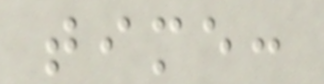time:
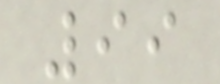99
